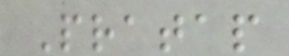Pratap
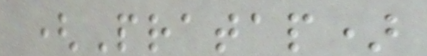(Pratap)
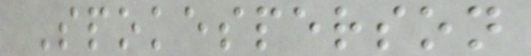Spokesperson
